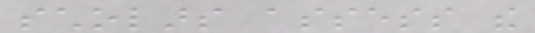scholars assess the
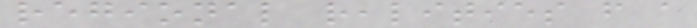regional realities from a
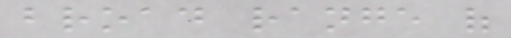broad range of
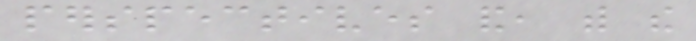perspectives and, with the
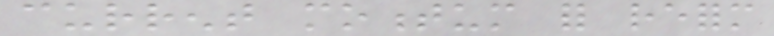current momentum for reform
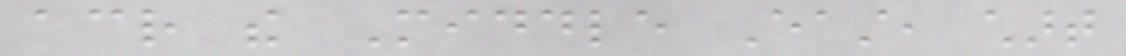across the Middle East, chart
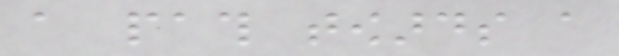a path towards a
